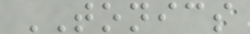TONICS
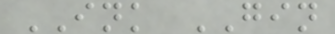INK GIN
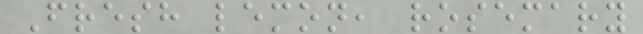Fresh lemon, rosemary
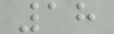18
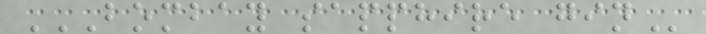BOMBAY SAPPHIRE GIN
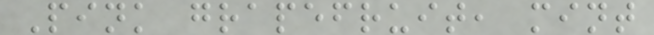Pink grapefruit, mint
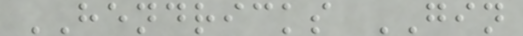HENDRICKS GIN
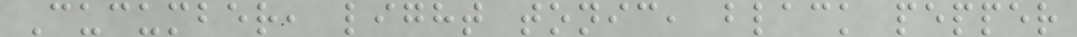Cucumber, light tonic, black pepper
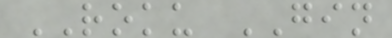ROKU GIN
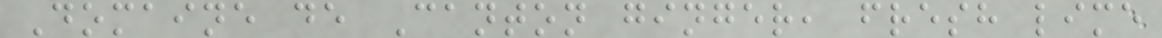Domaine de Canton ginger, fresh lime
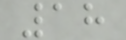18
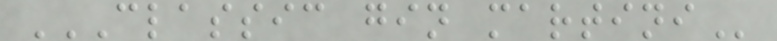CLASSIC GIN MARTINI
